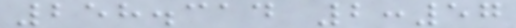258.314 2:57
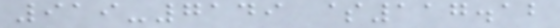919-7149 $117.12
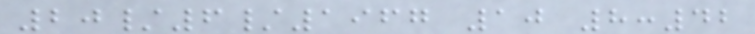20/6/1967 10 8:42
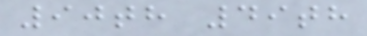90th 49th
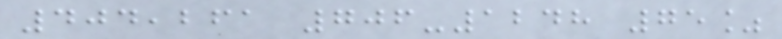404,261 706-1248 75%
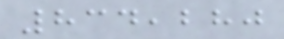834,280
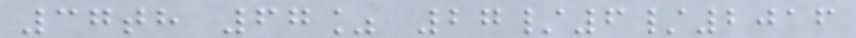37th 67% 27/6/2016
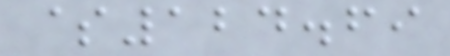$124.69
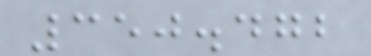350.472
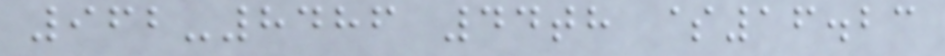962-8486 44th $16.23
